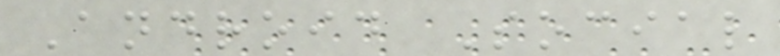Android Social
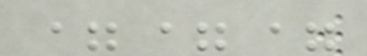===
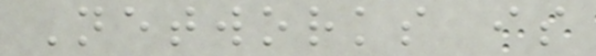Networks is
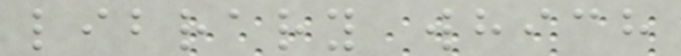library which
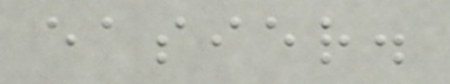easier.
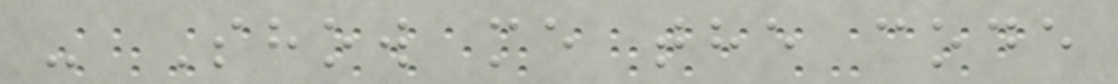- Show me the code
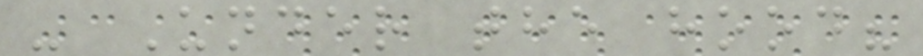- Under the hood?
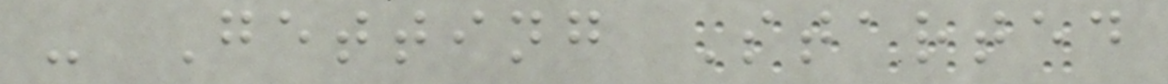- Getting Started
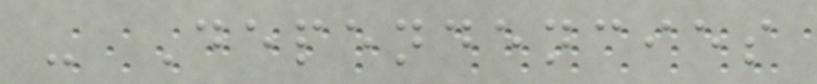- Dependencies
